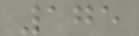175
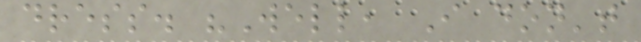dress. "Well, I don't
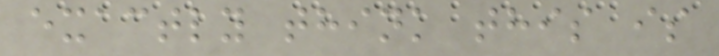exactly think this is
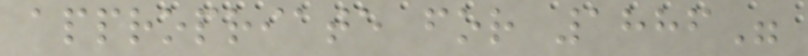appropriate for 1886"
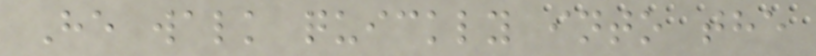He walk quickly into the
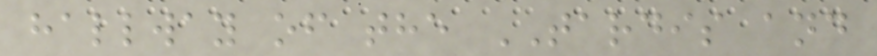hallway of the TARDIS and
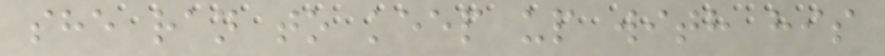she ran to keep up with his
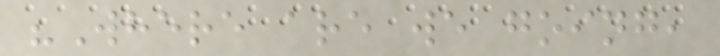"Where are we going,
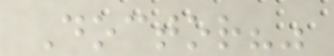Doctor?"
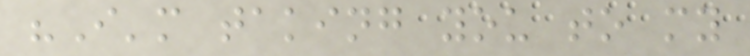"I'm taking you to my
